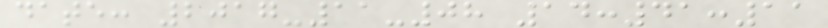date: 2017-11-08 14:41:11
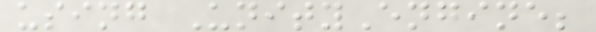using UnityEngine;
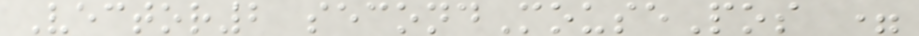Vector2 secondMousePos =
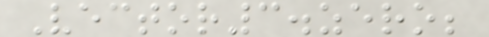Vector3.zero;
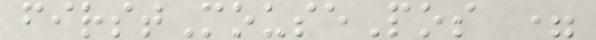firstMousePos =
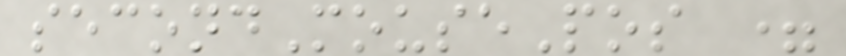secondMousePos =
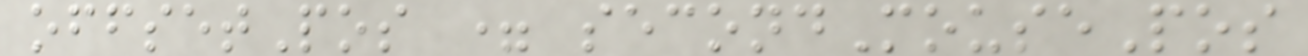offsetPos = secondMousePos
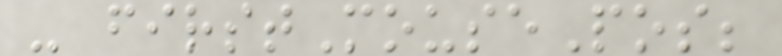- firstMousePos;
